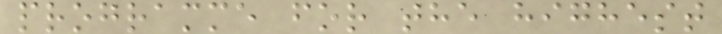programme for the highest
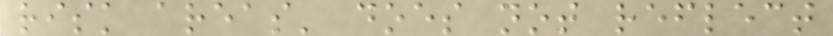risk areas' does not reflect
